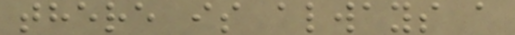there is always a
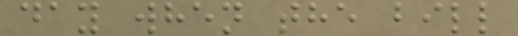day when the bill
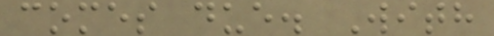comes due. With
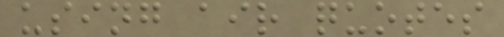using air quotes
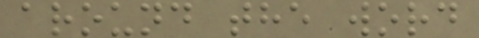around the word
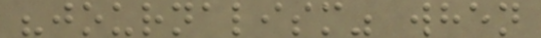"journalism" when
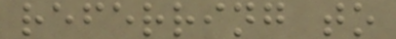referring to
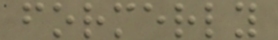formerly
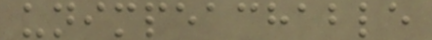unimpeachable
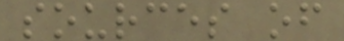sources of
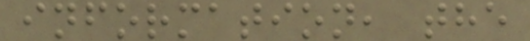information, the
